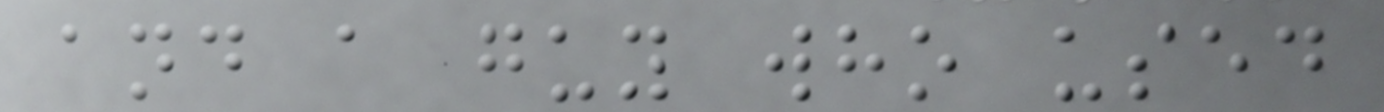and a guy who used
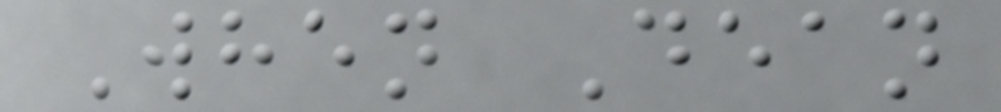When Dean
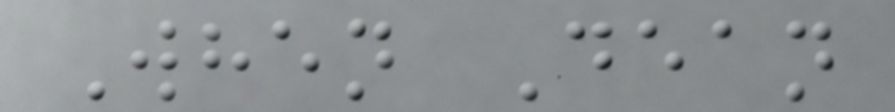When Dean
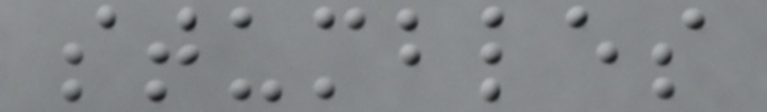stumbles
